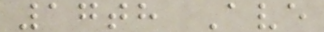17th Ave
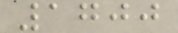1700
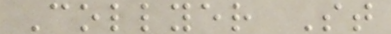Collyer St
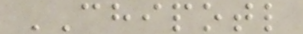CHIPOTL
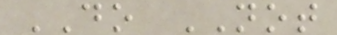DO NOT
